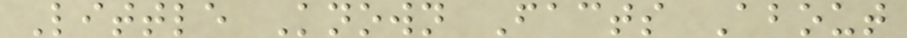Little Known Facts About
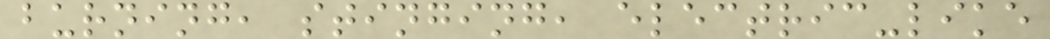burning, stinging, electric-like
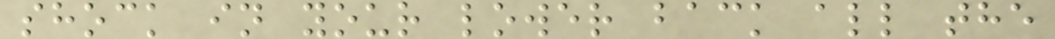shock in your lower back all the
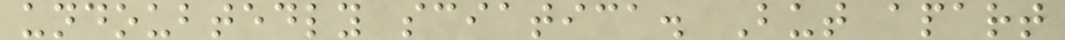undoubtedly sciatica. But apart
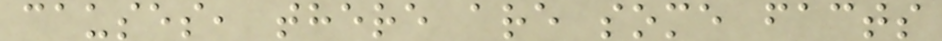causes, there are some facts
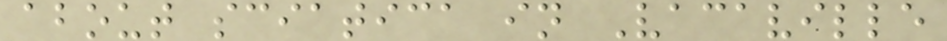about sciatica in Vacaville
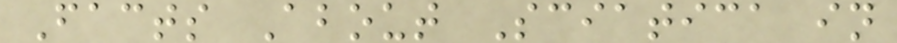Facts About Sciatica in
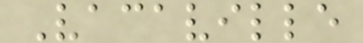Vacaville
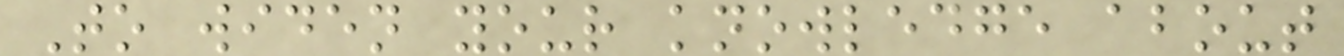To widen your knowledge about
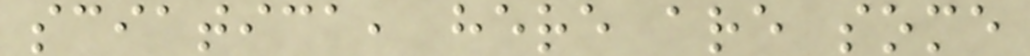sciatica, here are some
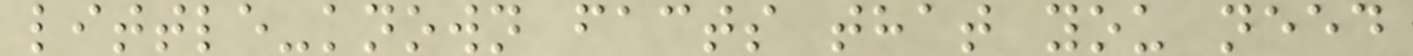little-known facts that you need
